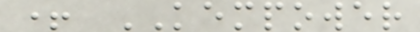+ KEMPOWER
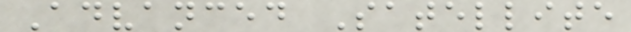Advanced Satellite
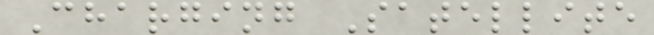Charging Satellite
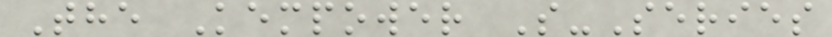The Kempower S-Series
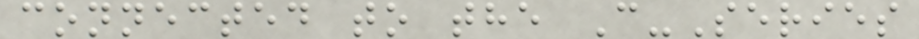connected to the C-Series
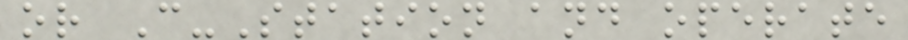or C-Station and operate
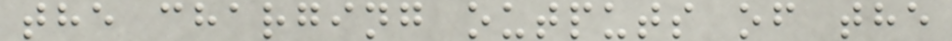the charging outputs of the
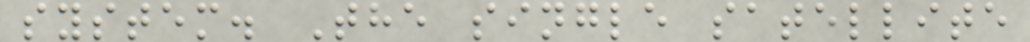system. The single satellite
